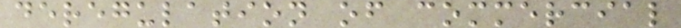deregulation of commercial
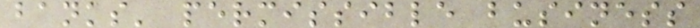banks' permissible business
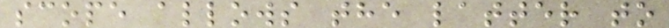scope allows the latter to
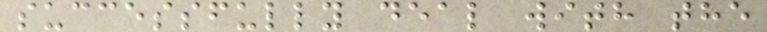successfully deal with the
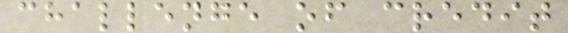challenge of credit
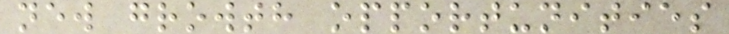new growth opportunities
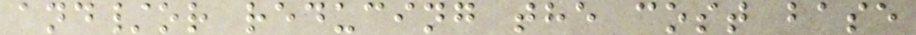and/or reducing the cost base
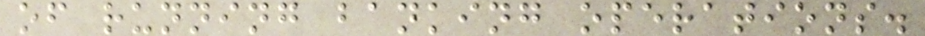of running banking operations.
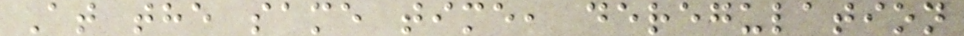At the same time, deregulation
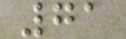71
